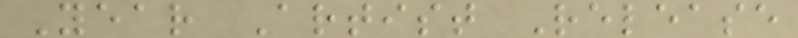Year Artist Release
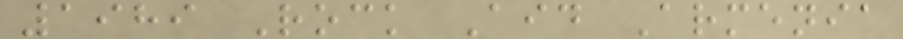1989 Rock Aid Armenia
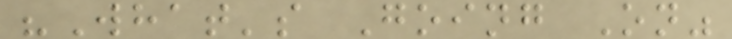"What's Going On"
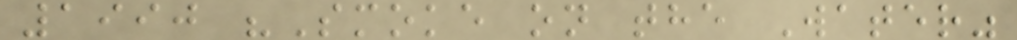1990 "Smoke on the Water"
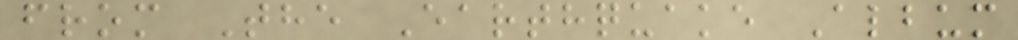from The Earthquake Album
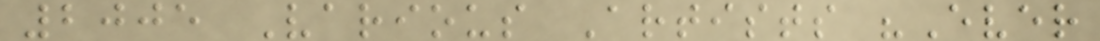2005 Various Artists "Ever
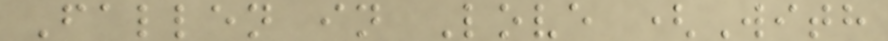Fallen in Love (With
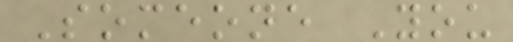Someone You
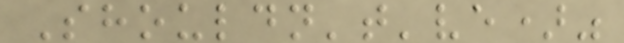Shouldn't've)"
